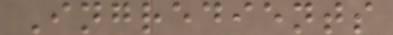Ingredients
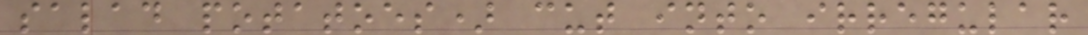salad potatoes) cut into irregular
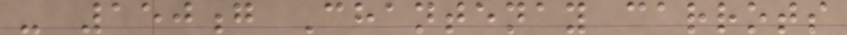- 150g Chantenay carrots
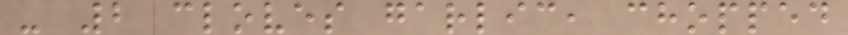- 2 cloves garlic, chopped
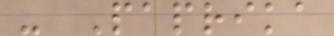- Paprika
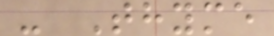- Thyme
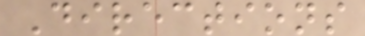Directions
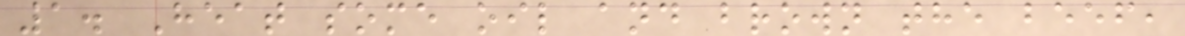1. Heat some oil and brown the beef,
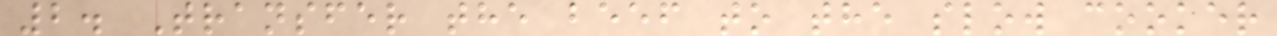2. Transfer the beef to the slow cooker
